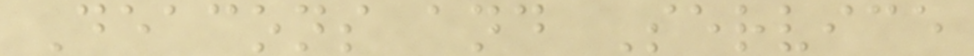Deacons and Service
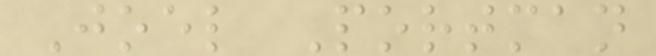Joel Portman
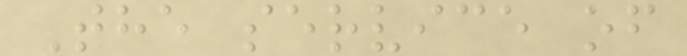The service of
